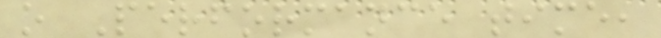o Performance time,
